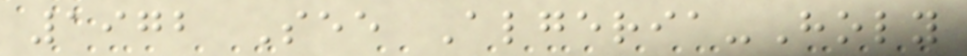1972 See Algeria-Holy
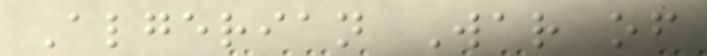Algerian War of
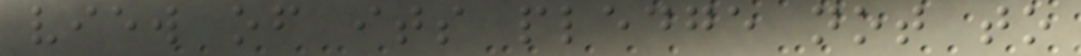view of its pledge not to
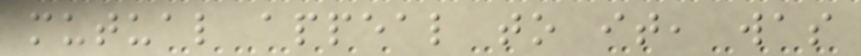mutual appeal to it, was
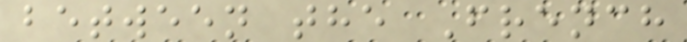between the French
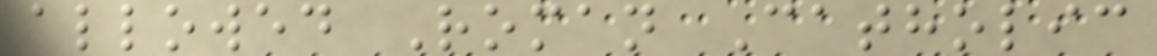allowed Roman Catholic
